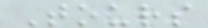Tours
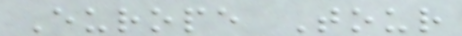Europe Tour
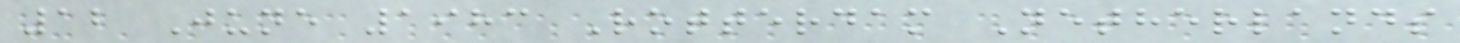12 June 1983 Rotterdam Netherlands
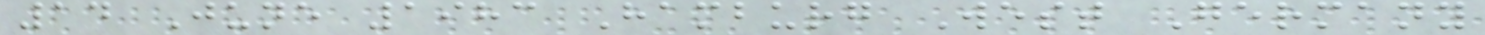14 June 1983 Hamburg West Germany
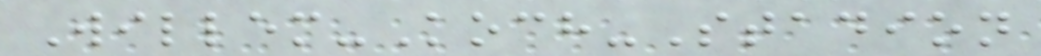Willem-Koch-Stadion
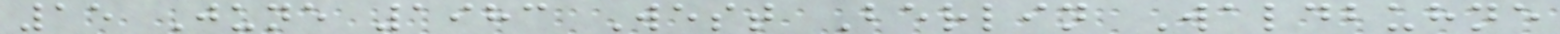15 June 1983 West Berlin Waldbuhne
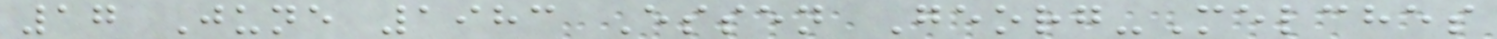17 June 1983 Essen Georg-Melches
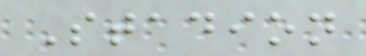Stadion
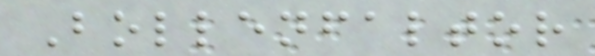Bollenfaltor
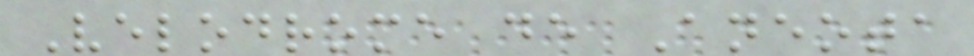Velodrome de Aneota
